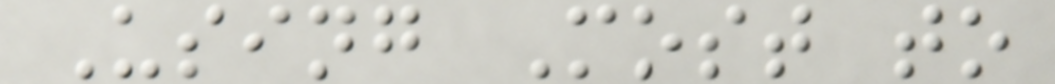Using Most to
